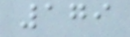179
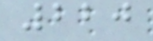220
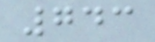743
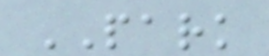PARK
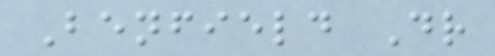Benfield Dr
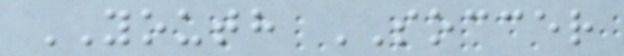YOUTH SOCCER
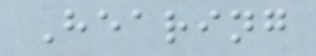Hearing
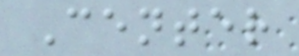Center
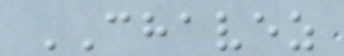CHAVEZ
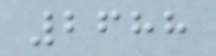2688
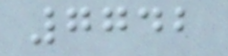7742
